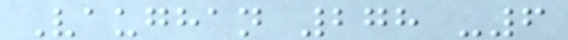Vaughan 278 -6
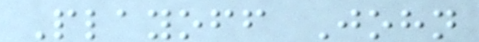Playoff John
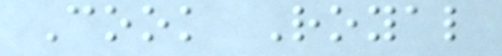Cook Royal
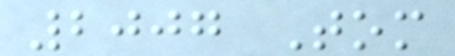2007 Tom
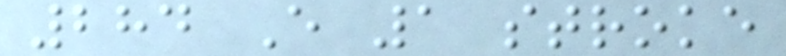284 E 1 stroke
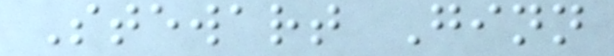Stewart Ginn
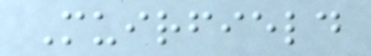Muirfield
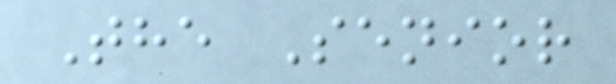The Senior
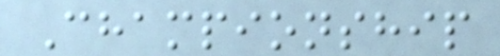Championship
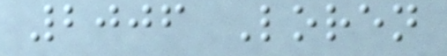2006 Loren
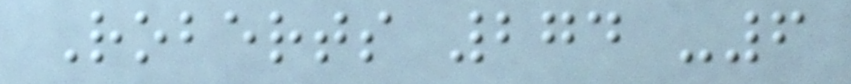Roberts 274 -6
